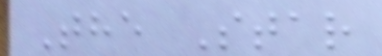The Star
